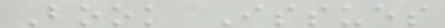Book Issues
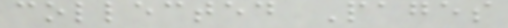collected Pages
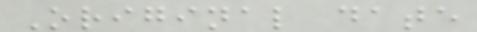Original date
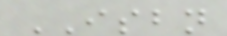ISBN
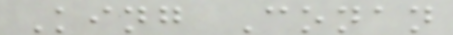King Conan
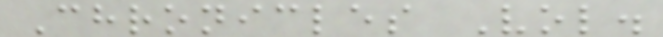Chronicles Vol.
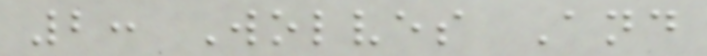2: Wolves And
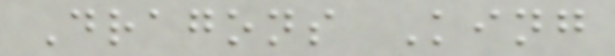Dragons King
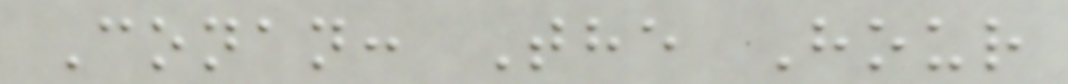Conan: The Hour
